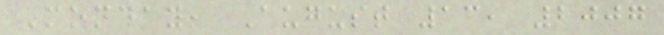Monday, August 13, 2007
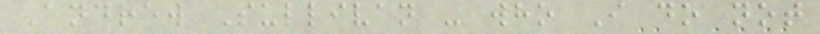Andrew Sullivan - who I do not
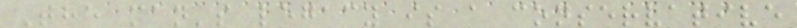The man's legacy is a conservative
